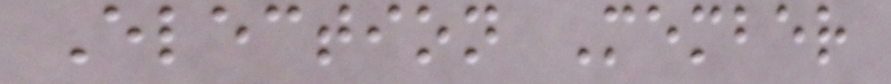Election Member
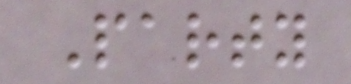Party
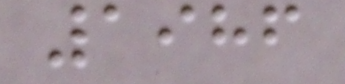1986
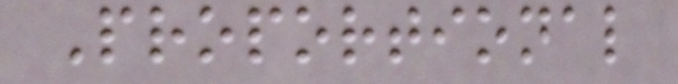Proportional
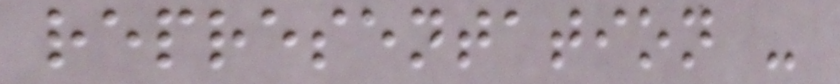representation -
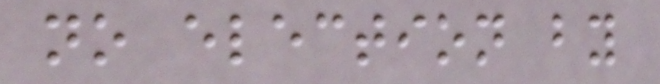no election by
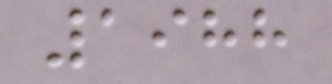1988
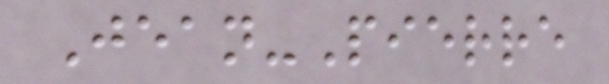Jean-Pierre
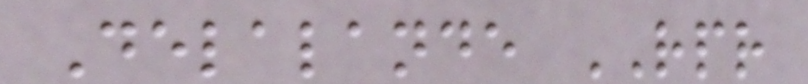Delalande RPR
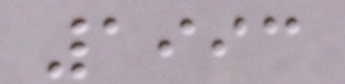1993
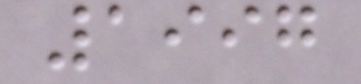1997
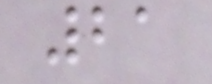21
